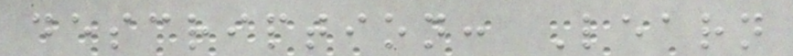description: Learn
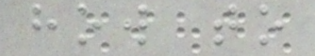how to
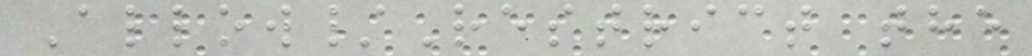Allow/Restrict the
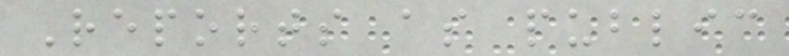Reports as public
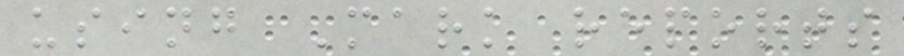using Mark reports
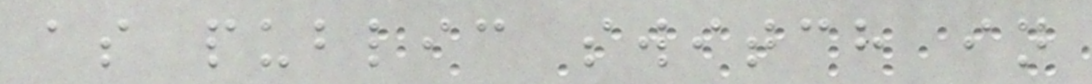as public switch in
